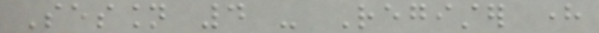Session 4 - Register here
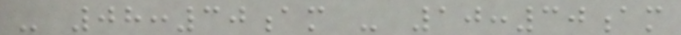- 08:30am - 10:30am
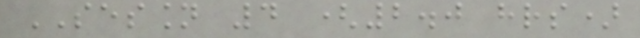SESSION 4 (2.0 hrs)
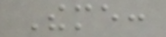Theme:
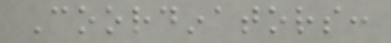Coordinators:
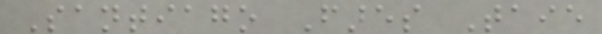Santiago Fares Taie
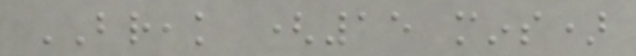BREAK (15 mins)
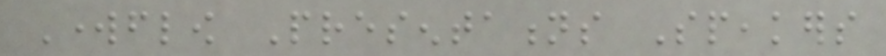Workflow Presentations Speakers
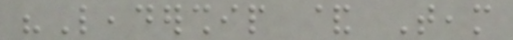"Leadership & Team
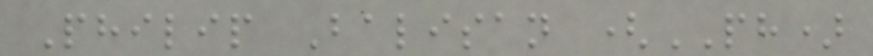Philip Balisan (PH)
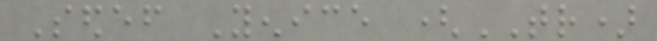Sedef Yenice (TR)
